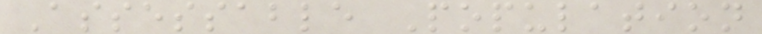Assessable Population
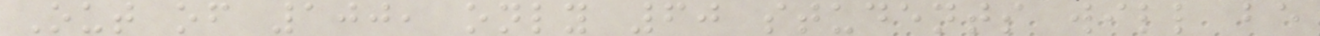Out of 100, only 60 students will be
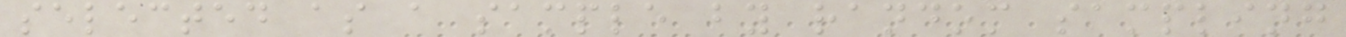selected as a sample by random sampling
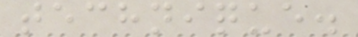technique.
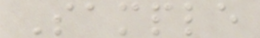Sample
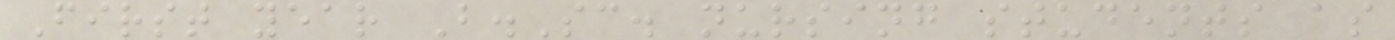First year B.Sc. nursing students as
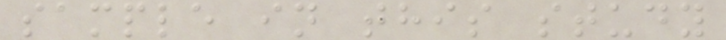sample in this study
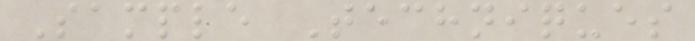Sample Techniques
